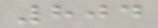804
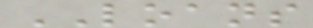LOANS
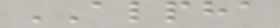ALPHA
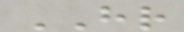HR
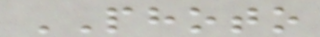PHOTO
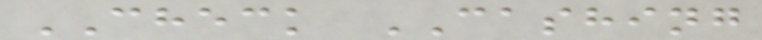CHECK CASHING
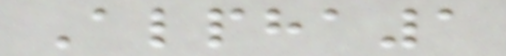Alpha1
